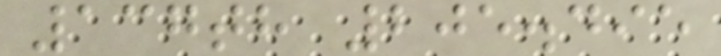137th 205.495
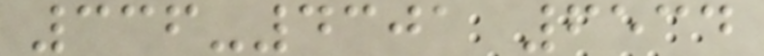336-4301 6534
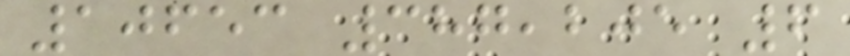10653 387,205 6
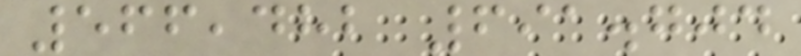566,482 691.704
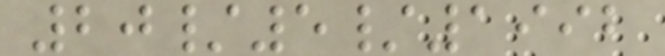20/5/1992
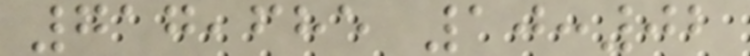717,685 10:02
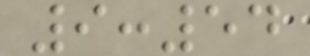9:54
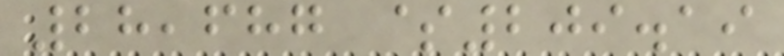28,687 $209.19
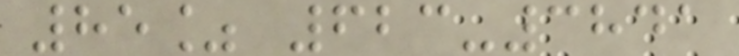85% 623-3841
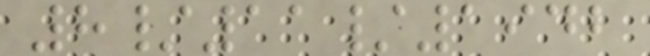8/11/1942
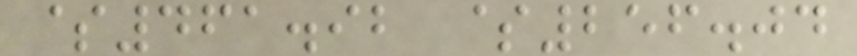$461.92 $256.04
